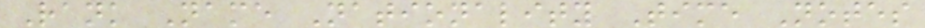Rank Name Nationality Time Notes
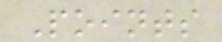Points
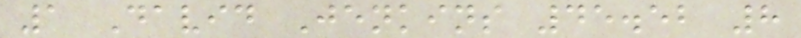1 David Jenkins 45.52 8
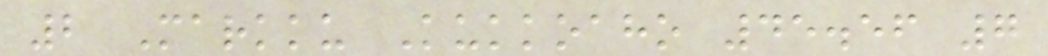2 Markku Kukkoaho 45.56 7
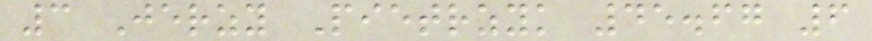3 Jerzy Pietrzyk 45.67 6
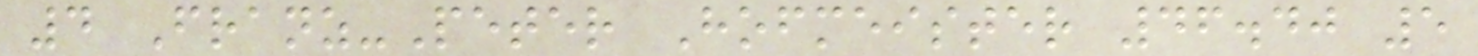4 Franz-Peter Hofmeister 46.40 5
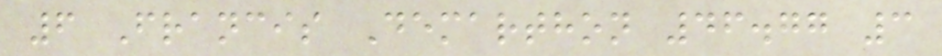6 Francis Demarthon 46.77 3
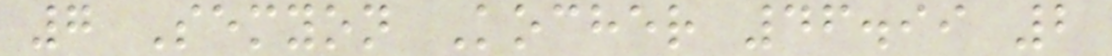7 Semyon Kocher 46.99 2
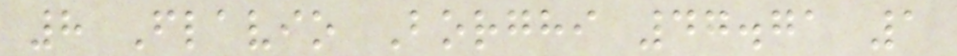8 Flavio Borghi 47.71 1
